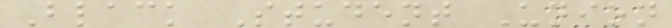Black Student Union
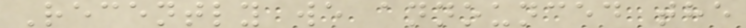Recently we announced the
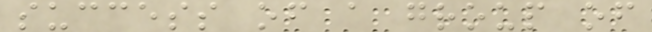success of a group of
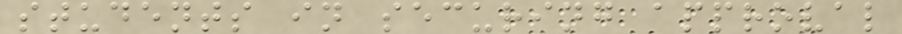students in securing approval
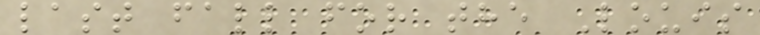last fall for the Louis
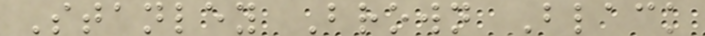Stanley Brown Black
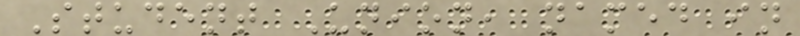Student Union, named in
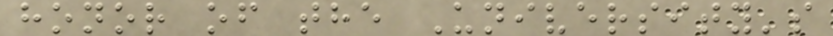honor of the University's
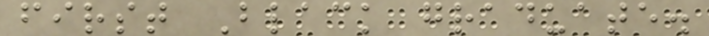first Black graduate.
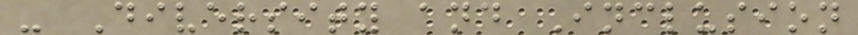- Diversity and Inclusion
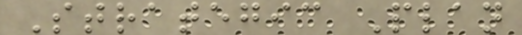Strategic Plan
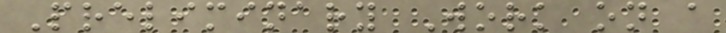Preliminary Work on a
